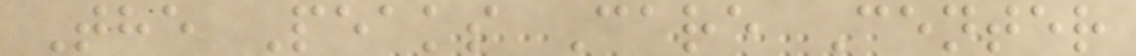The Peaks Care Center
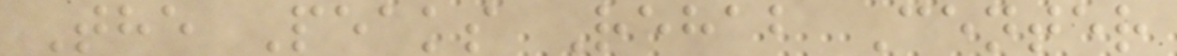The Peaks Rehab Center
